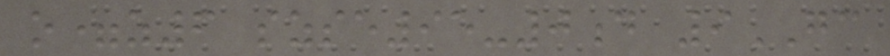o=z6 szse95-0d 9GC
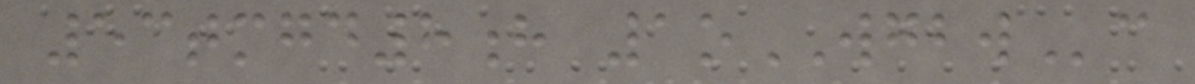53tmgd8h 1oWGBWc
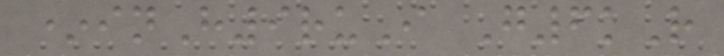*inH9ruI G6kR
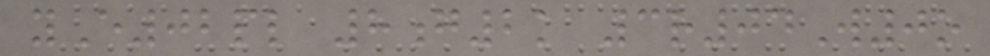yE02pl 8g2k 3r04W0o
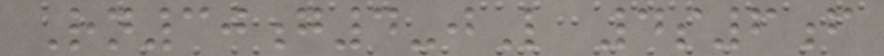Rn30g4-jL 4s6f
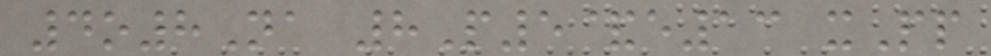4o8Na 8P5&e13 xPp
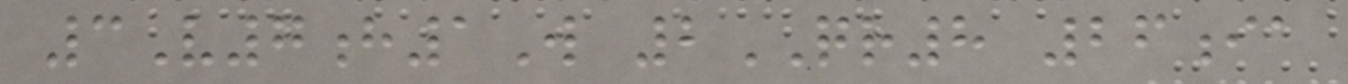3V7h1W 2QR8 26ia
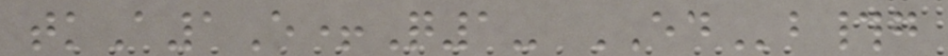tkA1E+Q1- EDb#g
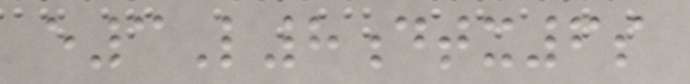e3L8dtx6s
